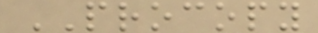PROCOPY
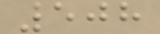508
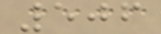506
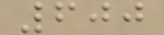600
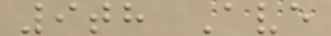9th Ave
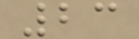23
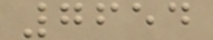7654
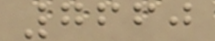7660
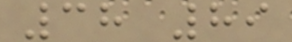38 89
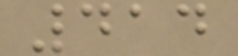414
